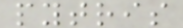pytris
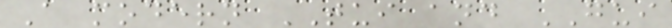A modern TUI and GUI
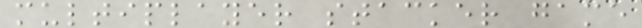multiplayer stacker game
